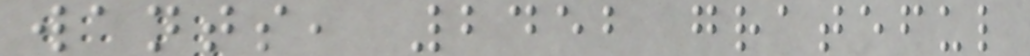wants, 2452 grateful
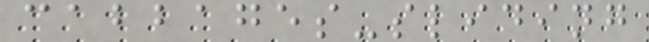cabbages-sliding
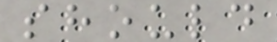should
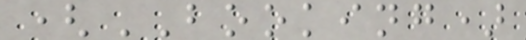(BOOKING)
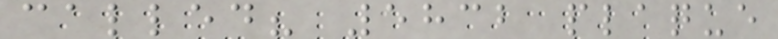called? 5832 plaque
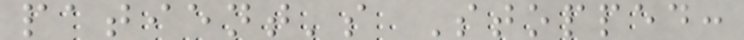patient's Stopped:
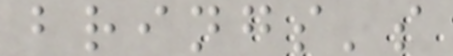brings's
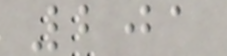201
